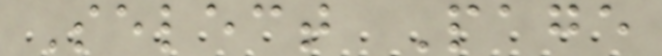Select Page
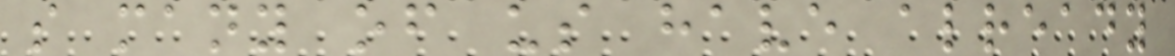s many of us have already
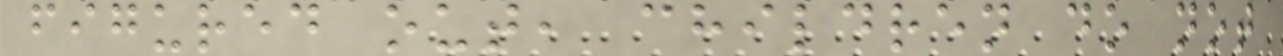figured out, children do not
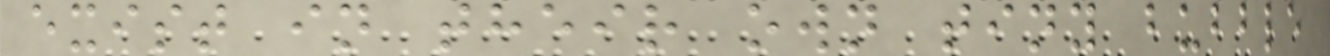exist in their own tiny bubble
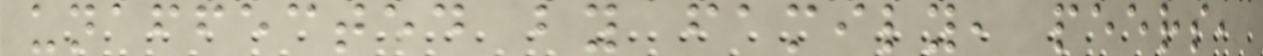unaffected by family, peers,
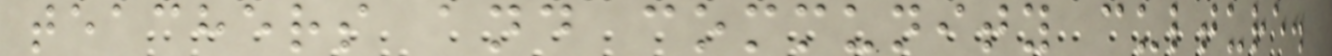teachers and community culture.
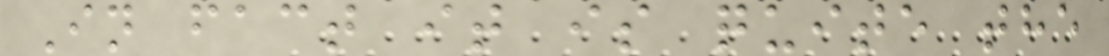In fact it is quite the
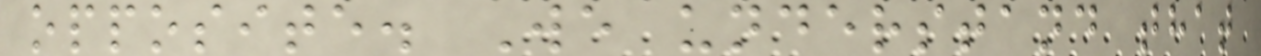opposite. We understand that
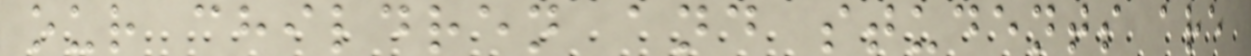our children and students are
